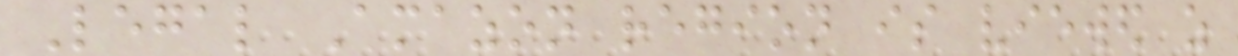Legal Amazon region is viewed as
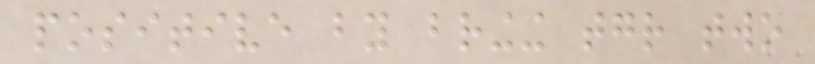positive by bringing together two
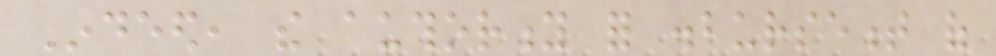Indeed, the authority for disbursement of
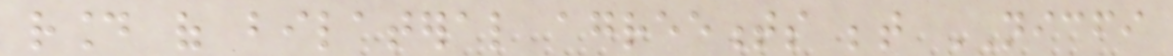round of bilateral agreements between NICFI
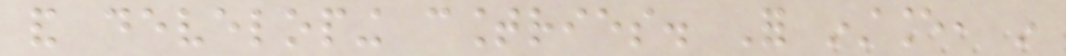and developing countries. For instance, in
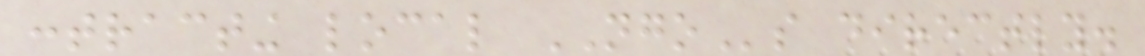contracting local NGOs directly.
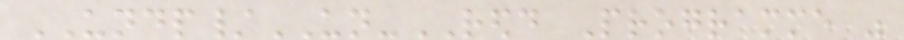UNDP/UN-REDD Programme was
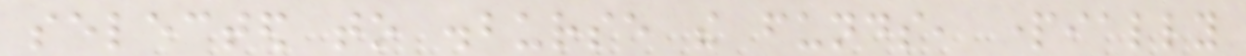selected to disburse the funds, partially
